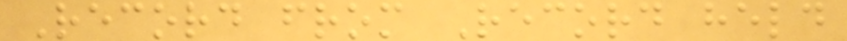Record from Record held
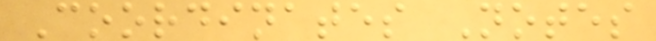Coordinates Notes
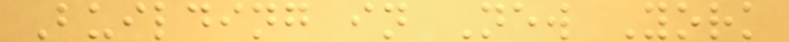Building in New York
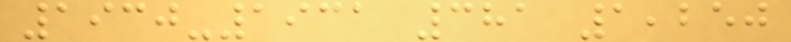1930-1931 381 1,250
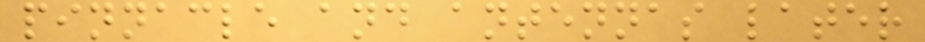pinnacle and antennas later
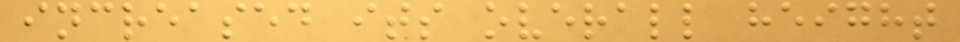increased its overall height
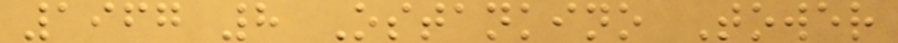1967 8 Ostankino Tower
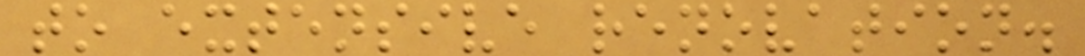to extensive renovation.
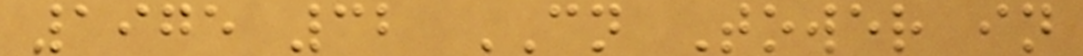1975 32 CN Tower in
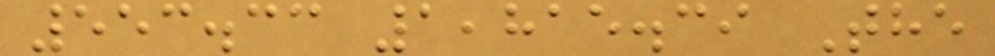553.33 1,815.39 The
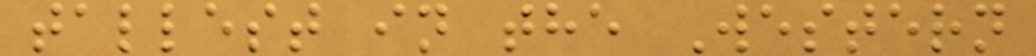tallest in the Western
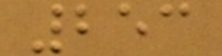253
